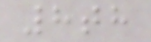8th
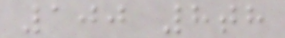100 8th
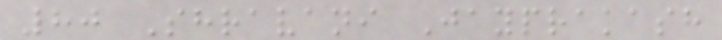80 Shravani Jayprakash
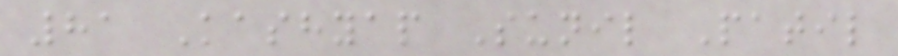81 Kashyap Sunil Patil
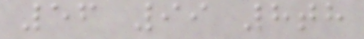56 99 8th
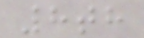8th
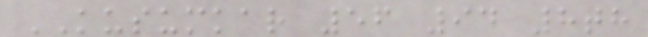KUSUMKAR 56 94 8th
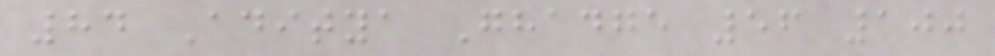84 Aditya Ghadge 56 100
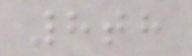8th
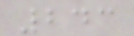243
